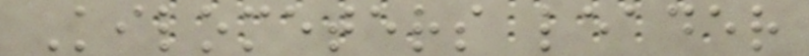Kilometers leader
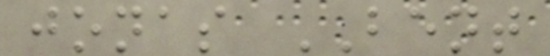jonas BENT
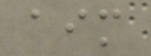aim
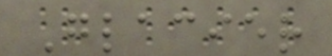Glacier
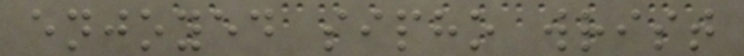enjoyed sipho wrist
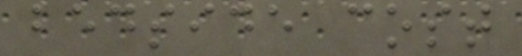bedside cost
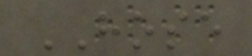HOSE
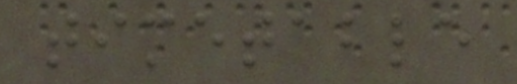timetable
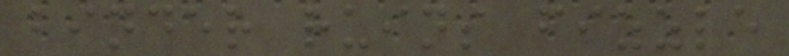binder ruins fizzle
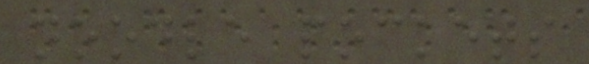noodle pockets
